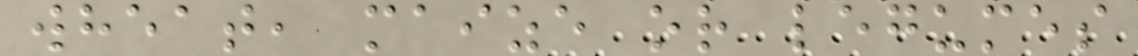wheat, maize or legumes
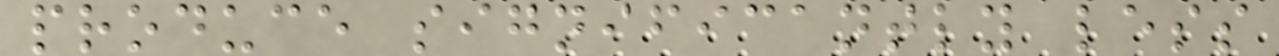produce significantly less
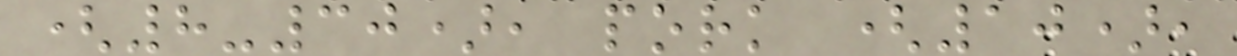(8-30), pork (10),
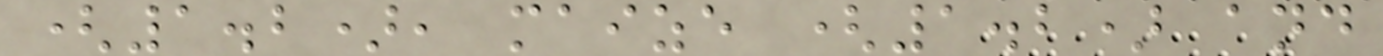(1.2), maize (1.2) and
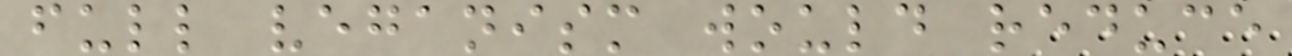full veganism would reduce
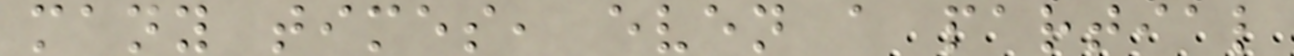many times, even a partial
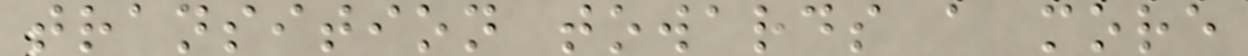transition towards a more
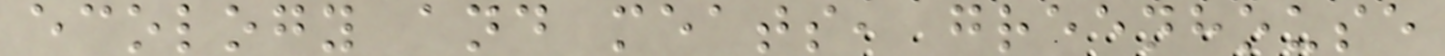ecology and meats, greenhouse
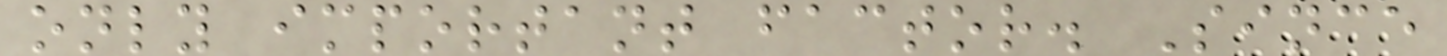only important factor. Since
